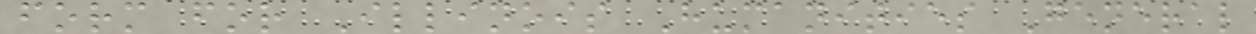form for Illinois Humanities General
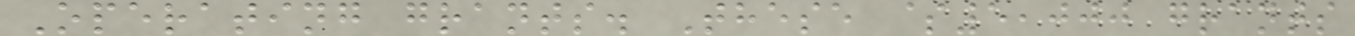Operating grants. These $5,000 grants
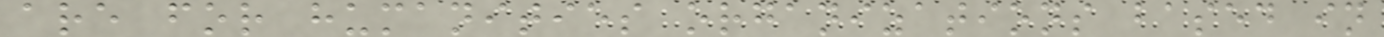are for humanities organizations based in
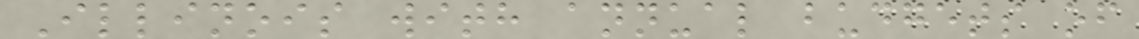Illinois with annual budgets of
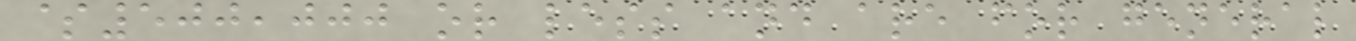$500,000 or less and are for general
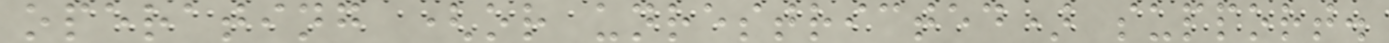operating (or unrestricted) support.
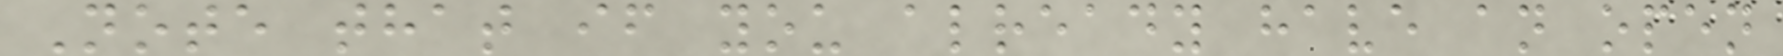Note that if you already have an open
